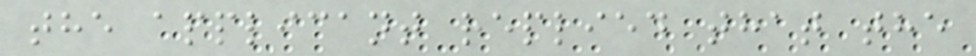the applicant replied that the
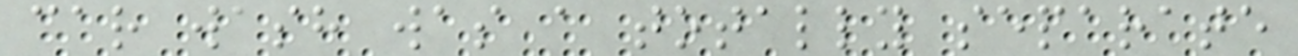car wash was a totally separate
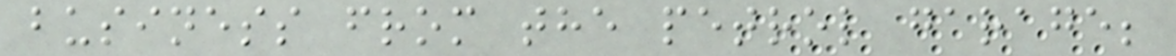business from the petrol garage;
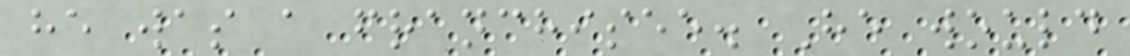he was a franchisee. He would
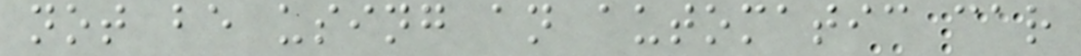not be using an automatic car
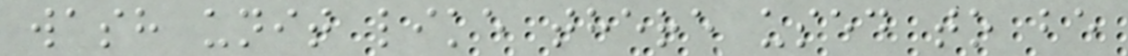wash unit like there used to be
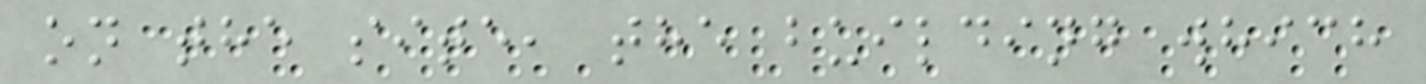on the site, the building which
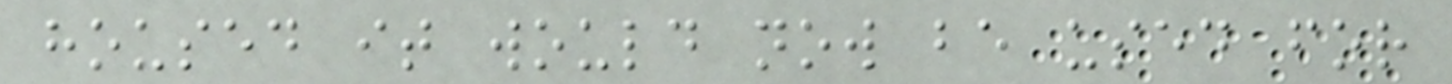housed it would now be used for
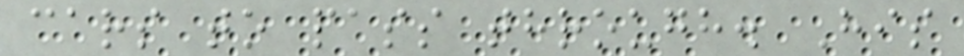cars to pass through. His
